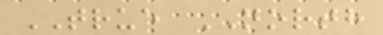TRUE NORTH
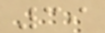39
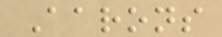Aarons
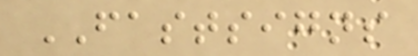FASTSIGNS
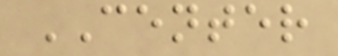CENTER
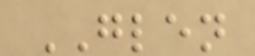GLEN
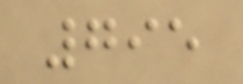795
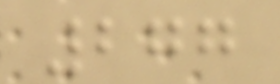277
